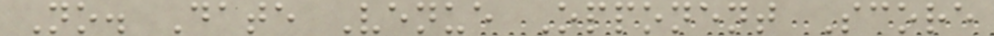No. Date Venue Opponent Score
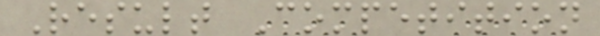Result Competition
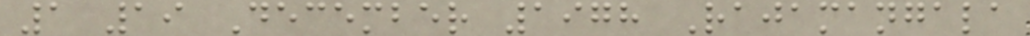1 19 December 1978 Rajamangala
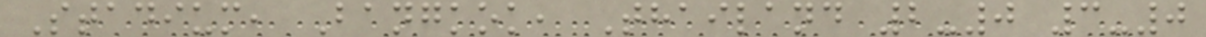Stadium, Bangkok, Thailand 2-0 3-0
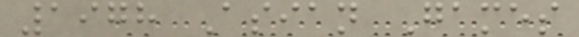1978 Asian Games
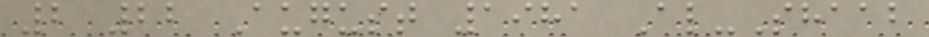2 22 August 1981 Al-Shaab
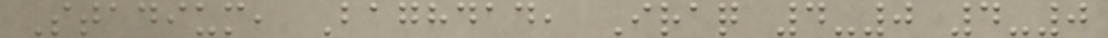Stadium, Baghdad, Iraq 4-0 4-0
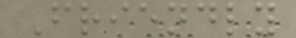Friendly
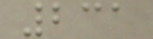231
